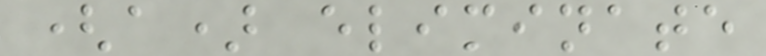(a) eliminate
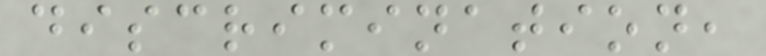discrimination,
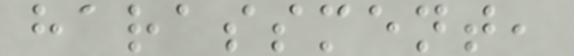harassment,
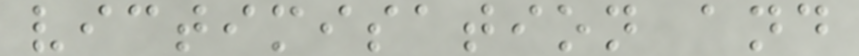victimisation and
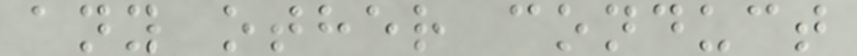any other conduct
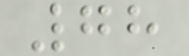78
